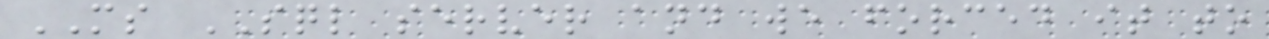MS SQL server and we forced it to
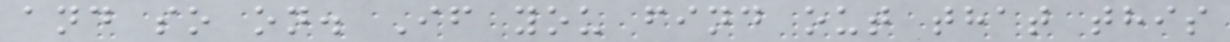and so on. If you find out that this
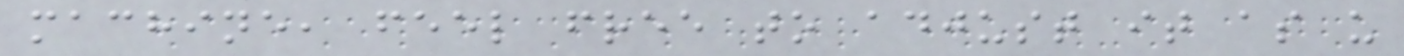machine, feel free to adjust it as u
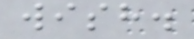wish.
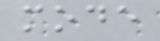mode
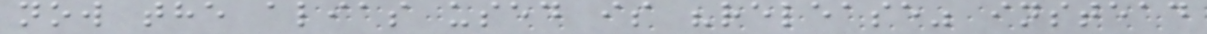now the alias used is "release" instead
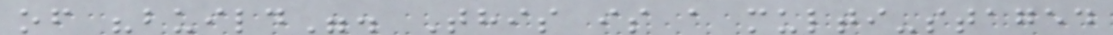of "build". This is a multi-staged
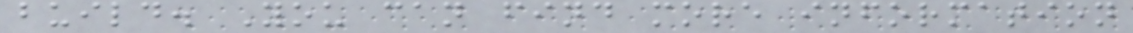build. You can find more information
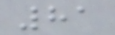81
